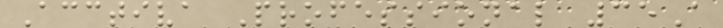Acctiva Professional 35A
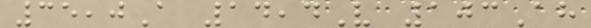35,0A 14,4V 103Ah
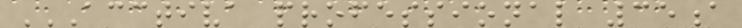ACCTIVA PROFESSIONAL 35A
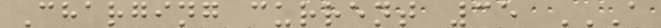Charging current 35 A
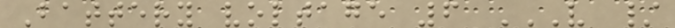Battery voltage 6 V /
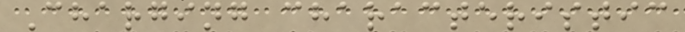Charging characteristic
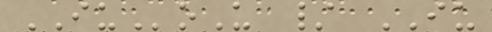IUoU / IU
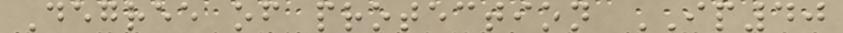Degree of protection IP40
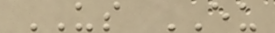US EU
